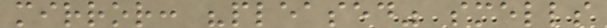mirror: "pleased" smells
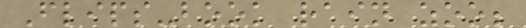Flips-book rain zoo;
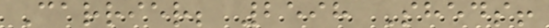Carrier; 2598 Sheds!
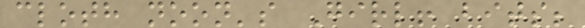cloth noon's Girl! bits;
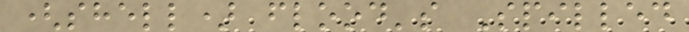(shell) flood's Spilled
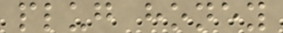plug honey
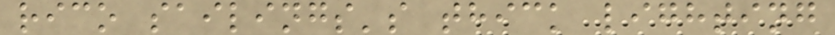rico sailings's thick lighting
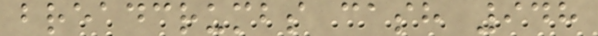breadcrumbs cash 948
